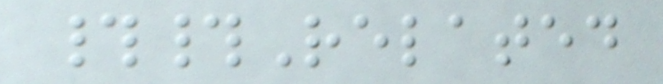##Related
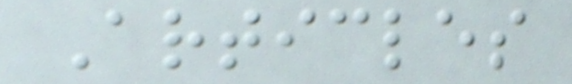Articles
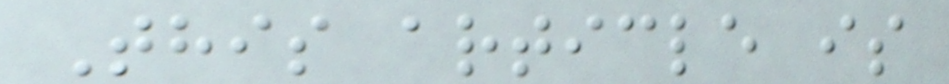This article is
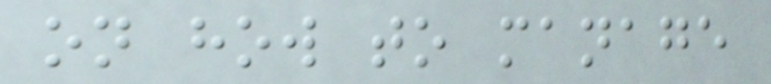on how to manage
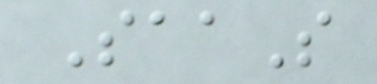SaaS
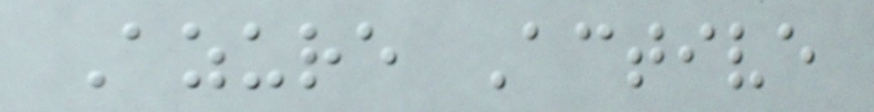Azure Active
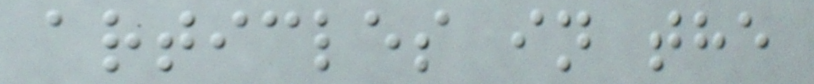articles in the
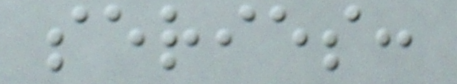series:
